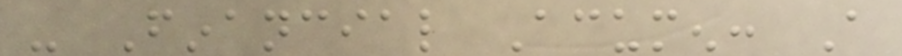- Financial Acumen: A
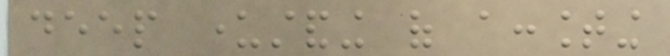deep understanding of accounting
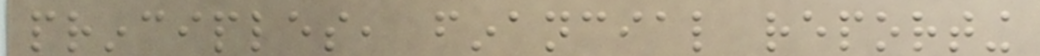principles, financial reporting
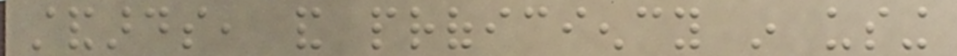standards, and proficiency in using
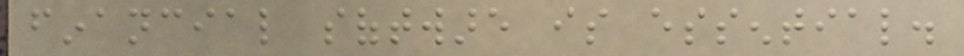financial software is essential.
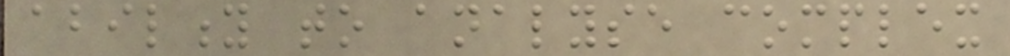ability to analyse complex
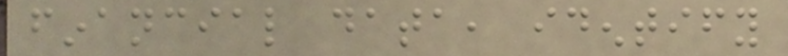financial data, identify
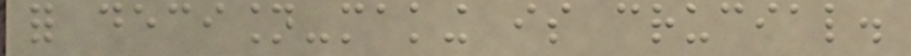for decision-making is crucial.
